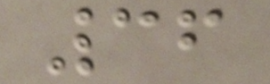36
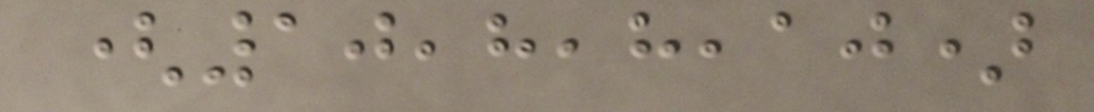(10,8,8,10)
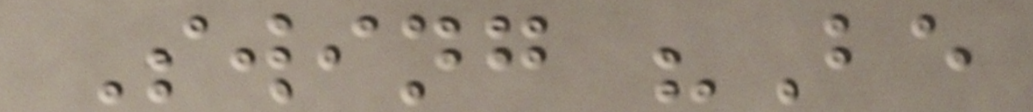Swing "Be
